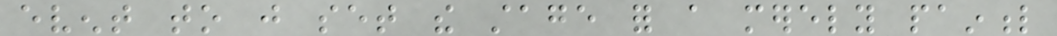event to just set the stage for a merely painful
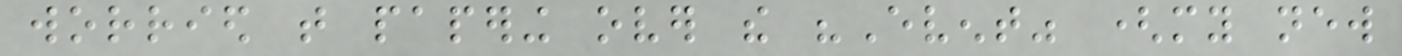worried that papering over the "Event" (my new
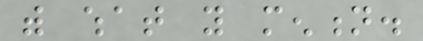with what you mention.
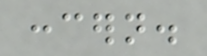concern.
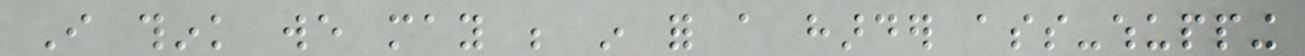I think we may be in for a harder ass-whupping
